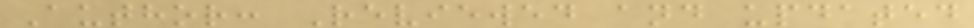Author: Reviewed and updated
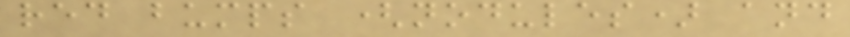red bumps (nodules) and
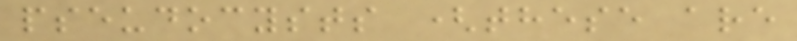pseudocysts (these are
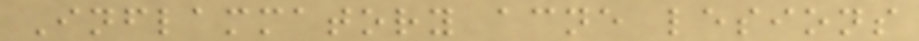Inflammatory acne lesions
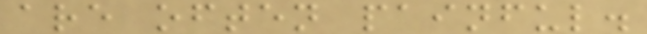are often painful.
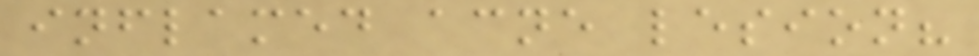inflamed acne lesion?
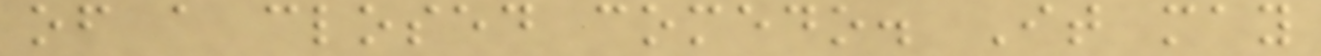of a closed comedo. It may
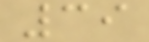39
